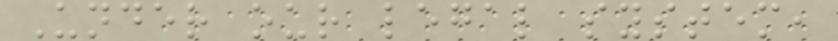Under our legal system,
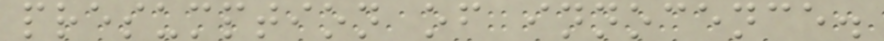presumption of innocence.
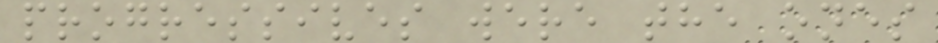progressives were the ones
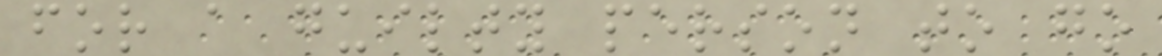for a guilty person to go
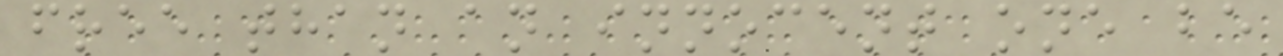free than an innocent one be
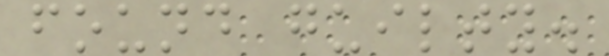found guilty.
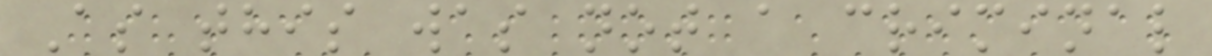As this was not a criminal
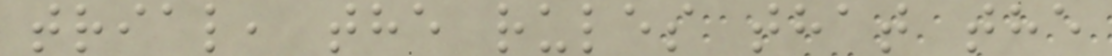trial, the rules that the
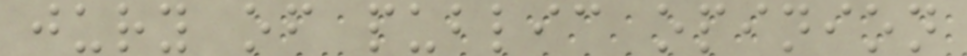jury of public opinion
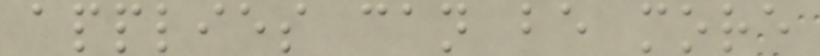applies can be more
